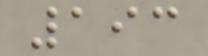193
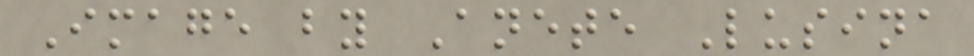Image by Anete Lusina
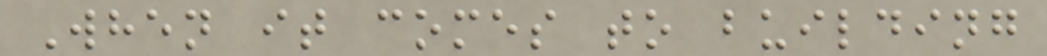When it comes to building
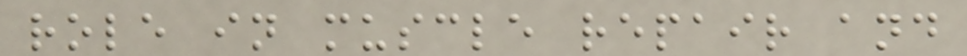role in muscle repair and
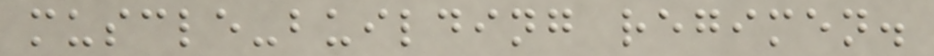muscle-building regimen.
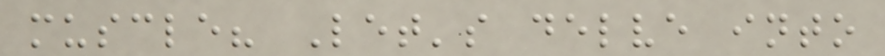muscle? Let's delve into
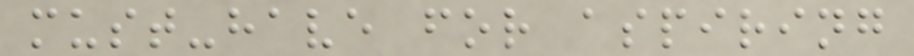must-have for aspiring
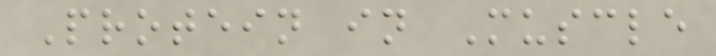Protein in Muscle
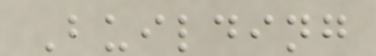Building
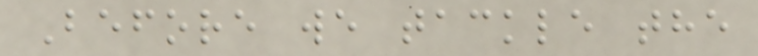Before we tackle the
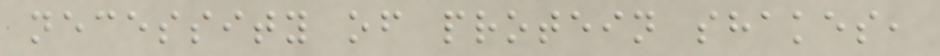necessity of protein shakes,
